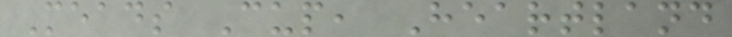Meads Cup, Heartland
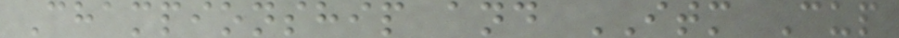Championship and ITM Cup
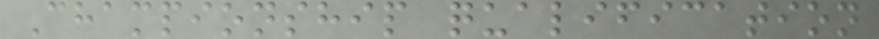Championship qualification
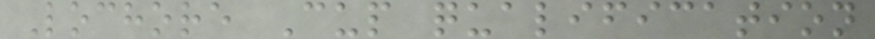Lochore Cup qualification
